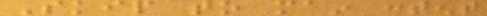Skip to main content
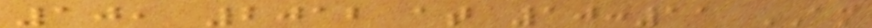10, 2012 at 10:11 AM
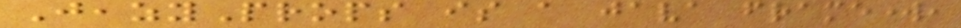JeazyProps is a java framework,
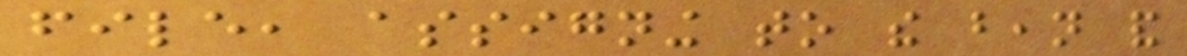file, assigning to the bean and
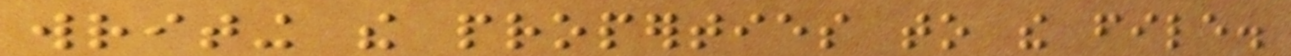writing the properties to the file.
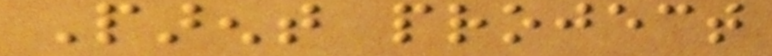Parent project
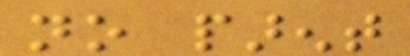no parent
